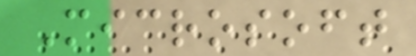Microsoft
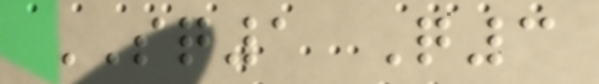SQ1 Q3
